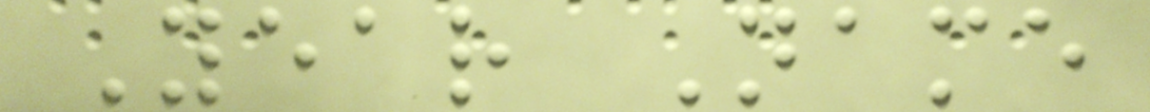Year Name
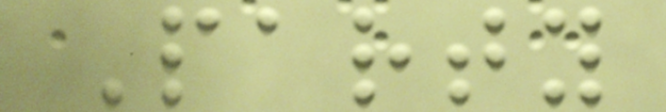Party
